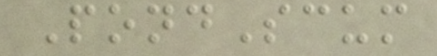PondScum
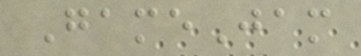GameJam
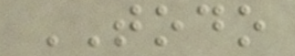TODO
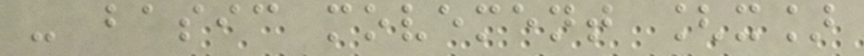- basic movement [x]
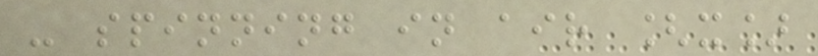- spinning in air [x]
